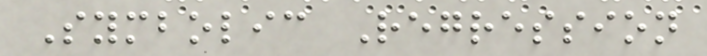Symbolic Regression
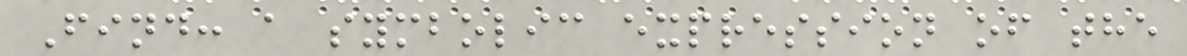Find: a symbolic expression of the
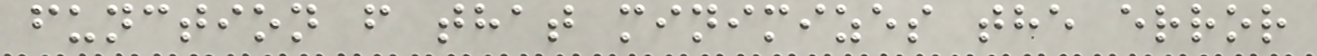function f that minimizes the error
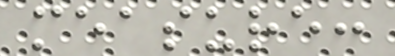measure:
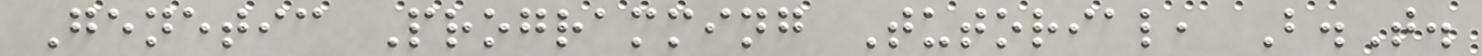Genetic Programming Tutorial, B.T.
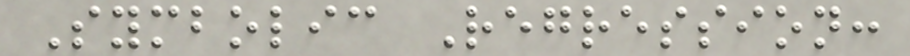Symbolic Regression:
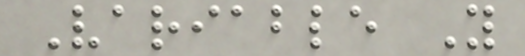Variable Y
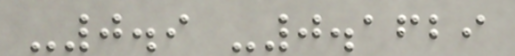-0.9 -0.1629
